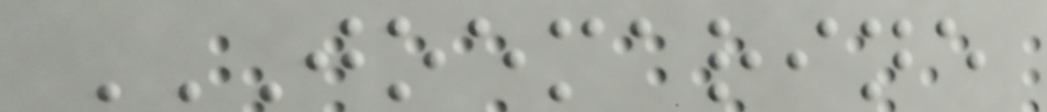JOEMARINE
